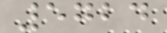5724
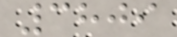3809
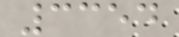3354
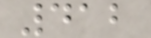412
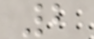2
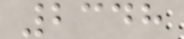2348
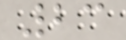23
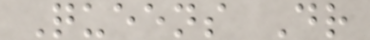Queens Dr
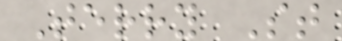Terry St
